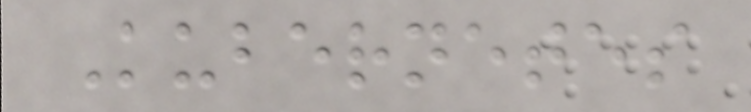Kubernetes
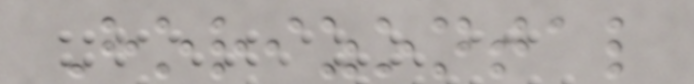Horizontal
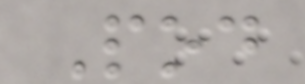Pod
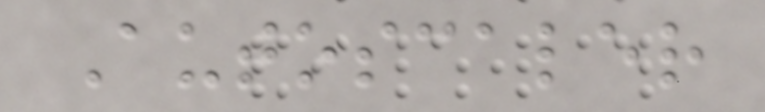Autoscaler
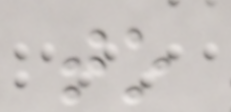to
